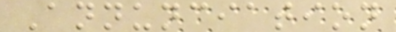Annunciation
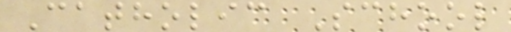Catholic School
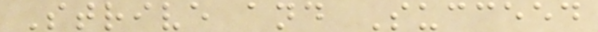Strive and Succeed
